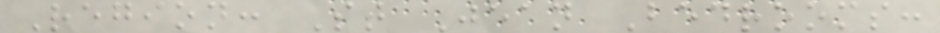Region: St Jean Bedrooms:
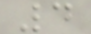4
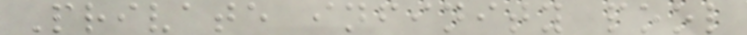Private infinity pool
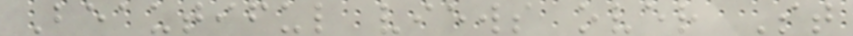Beautiful views over St
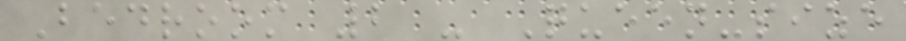Bedroom 2 - Queen-size
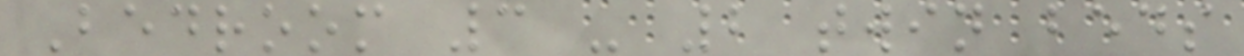Bedroom 3 - 2 twin beds
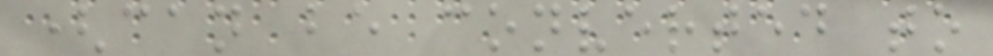(can be converted to
